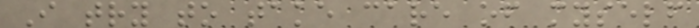I try to take care of myself
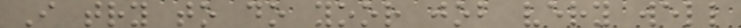I try to do yoor job very well
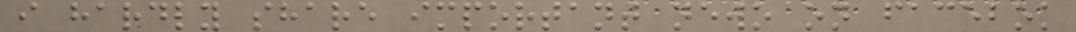i hardly share important newo on facebok
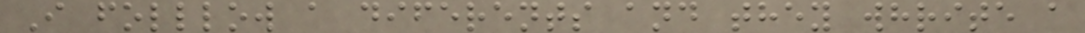I folllow a diferents and they whrite a
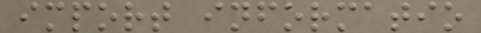import informatio
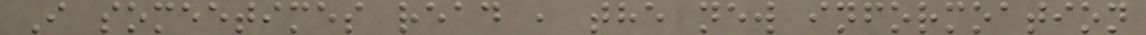I someetimes read , the new informoation
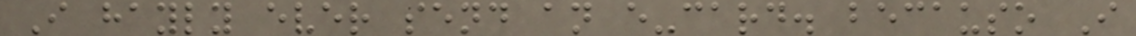I hayly ever send an e-card. becauso I
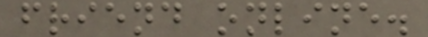friend online.
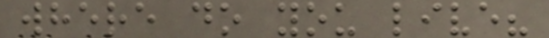where do you live?
